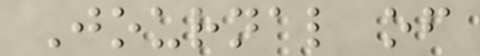Journal of
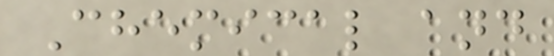Chemical and
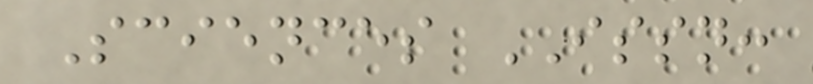Sciences ISSN:
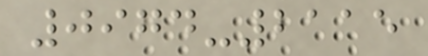0974-2115
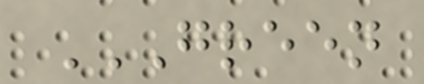GREEN
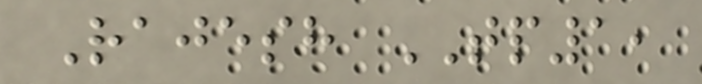Rajesh TP1,
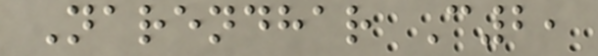Narendhar C2,
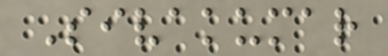Sivakumar
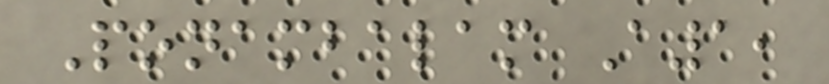Ponambalam A1,
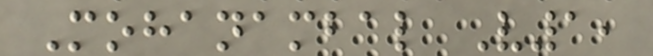Mohanambal V1,
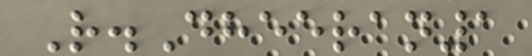R.Dheeran1
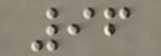96
